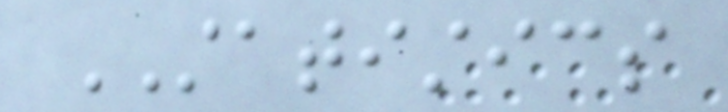STATISTICS
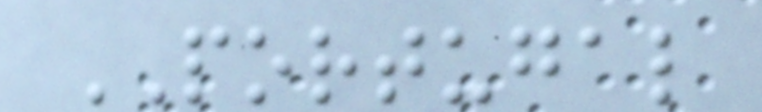PORTUGAL
